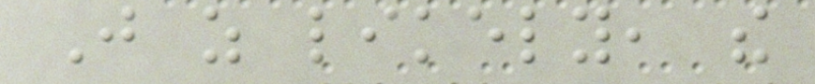Just as likely, the
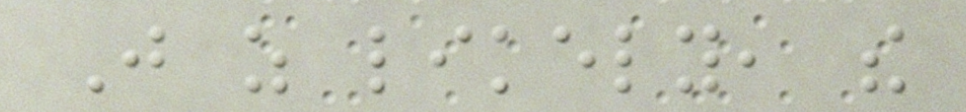Just as likely, the
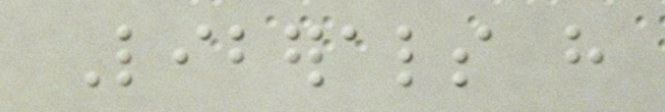Liberals have
